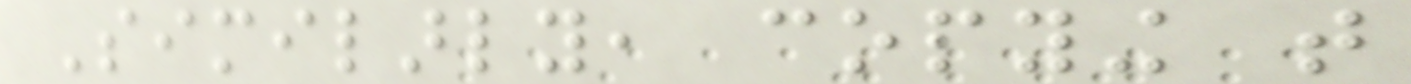Similarly, copying that
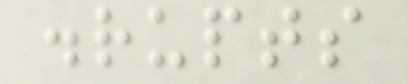disrupts
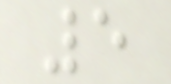5
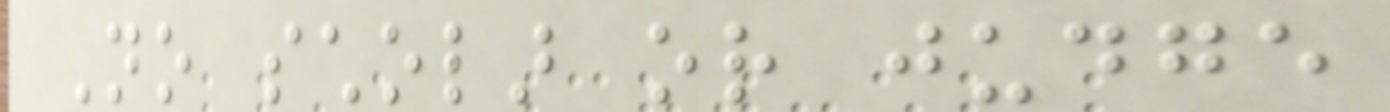No scholar or judge
